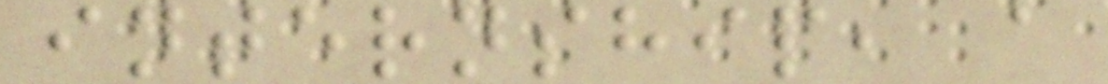internship, a
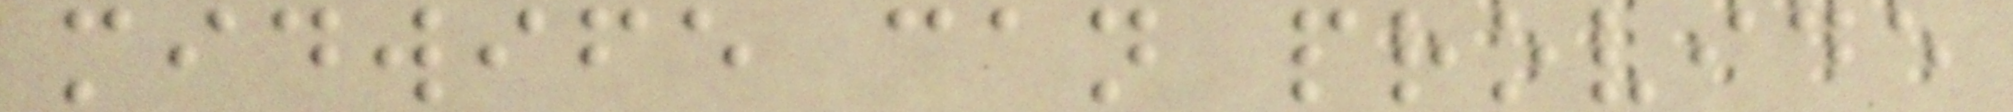midwife can provide
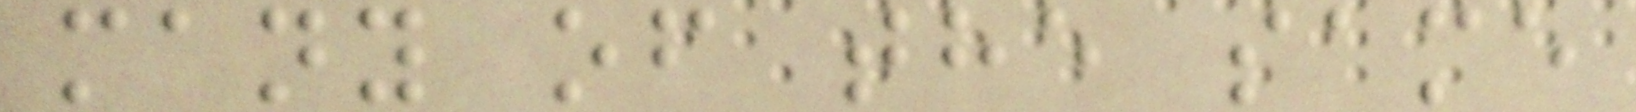many of the same
